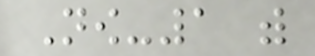Now-1 with
